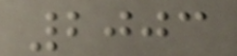2003
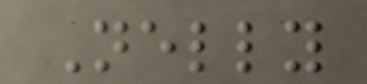Nelly
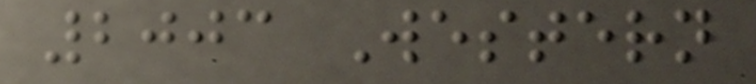2003 Western
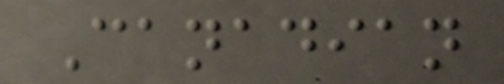Canadian
